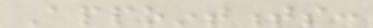Appointments:
